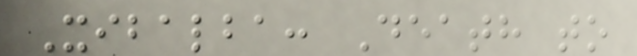Xibalba: Death to
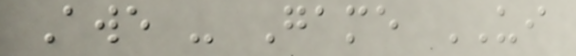Awe - Game UI
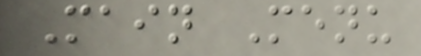Main Menu
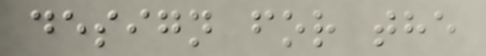design for the
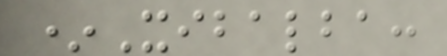*Xibalba:
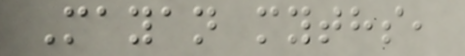Mayan myths,
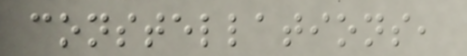constellations,
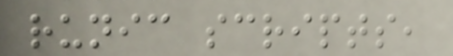runic scripts,
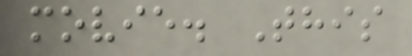movie. This
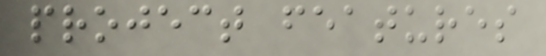project features
